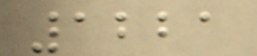1221
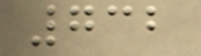732
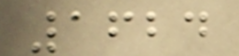1624
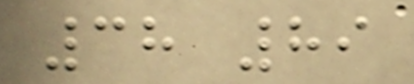38 89
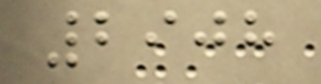2908
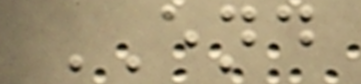END
